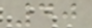40
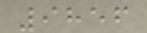9856
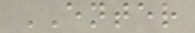ENTER
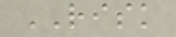RISK
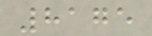8175
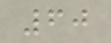60
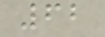62
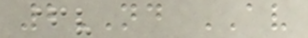2ND AV
